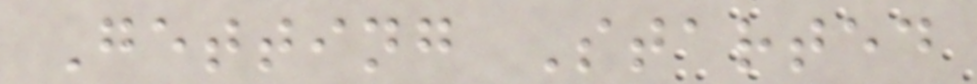Getting Started
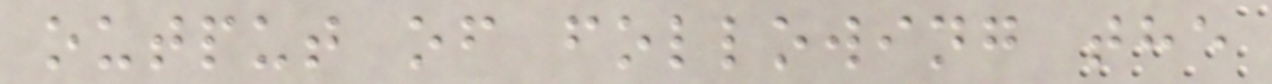output of following the
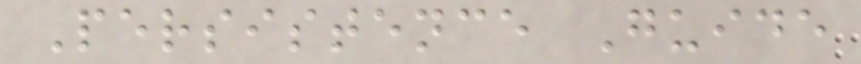Persistence Guide
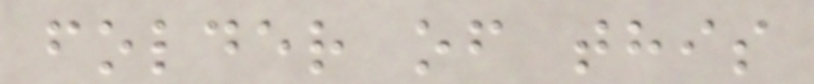folder of this
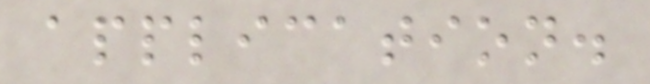application.
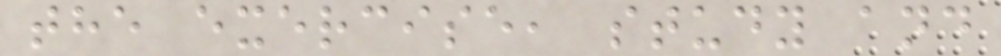the exercise, study and
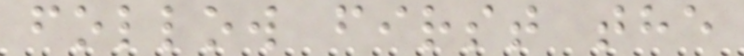follow first the
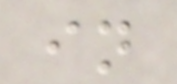in
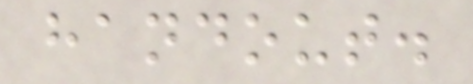handout.
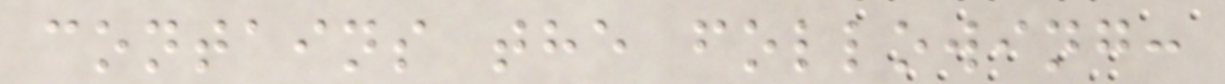contains the following:
